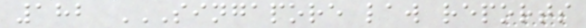182 SINGAPORE LAW REPORTS
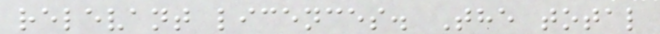relevant licences. The total
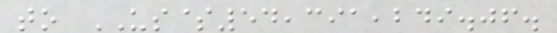to US$54,391,249.06.
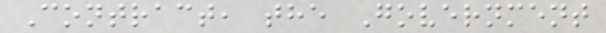Contract, the Government
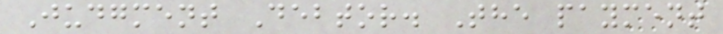Judgment Debtor. The payment
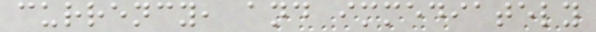currency, and immediately
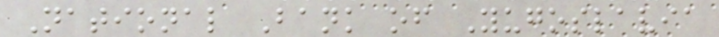National Bank of Yugoslavia
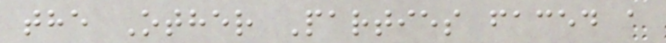the Other Parties faced a
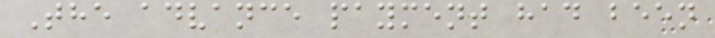The advance payment had been
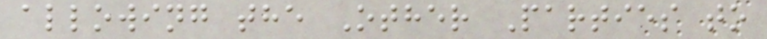allowing the Other Parties to
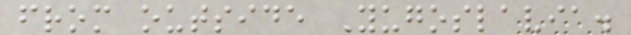from outside Yugoslavia.
